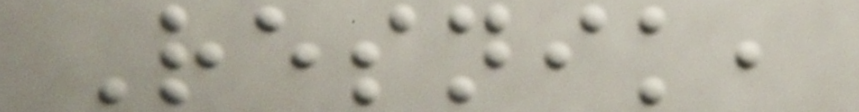Resnik,
